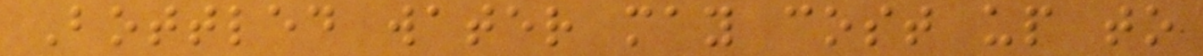Bottled water may cost up to
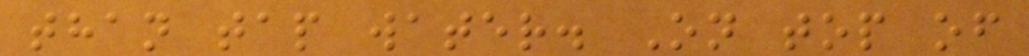than tap water. On top of
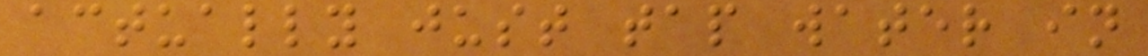actually just tap water in
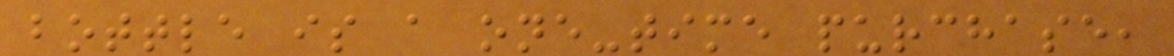bottle is a one-time purchase,
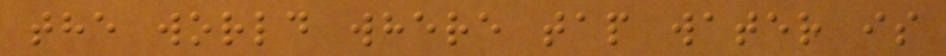the world where tap water is
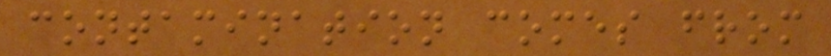contamination comes from
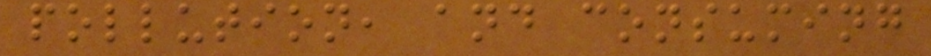pollution, and consuming
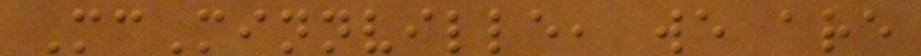McMinnville, we are
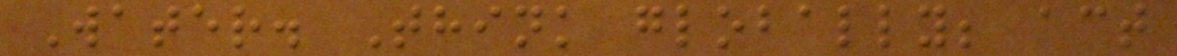Water. Think globally; act
